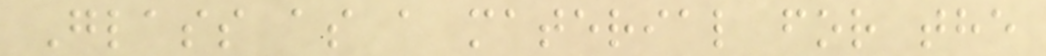Glass as a material for the
